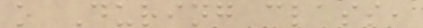o During class,
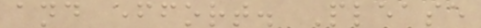and effort. Please
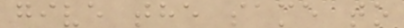give the same to
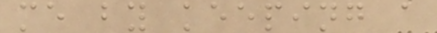me by keeping a
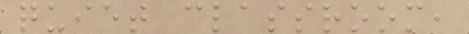quiet classroom,
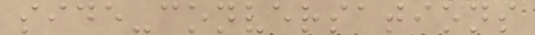side-conversations
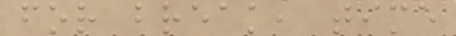for break, time
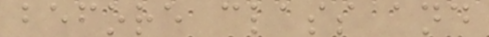before class and
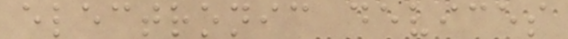electronic devices
